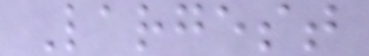Largest
